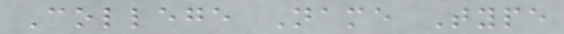College Name Type
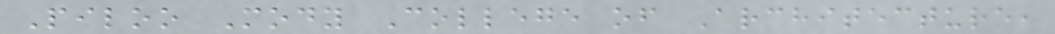Piloo Mody College of Architecture,
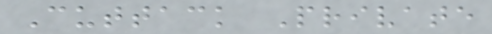Cuttack Private
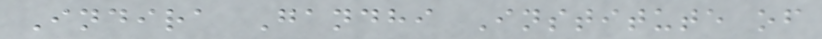Indira Gandhi Institute of
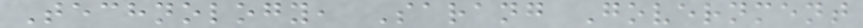Technology, Sarang Government
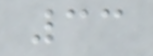33
